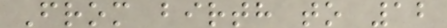From birth to 12
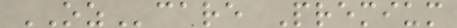OZcare Premium
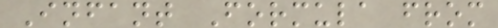Infant Formula from
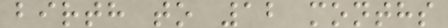birth to 12 months
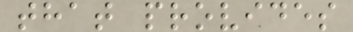that provides
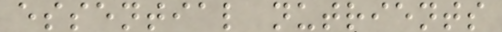essential nutrients
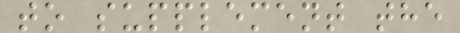to supplement the
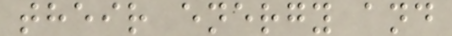their energy and
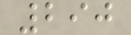290
